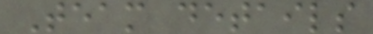Team details
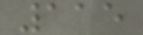115
